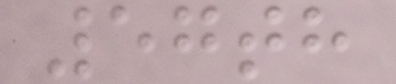57th
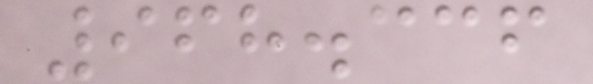968.336
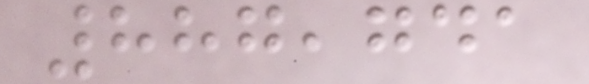887,741
